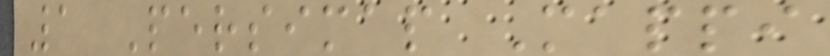1 Persimap Mappi
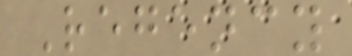Regency
